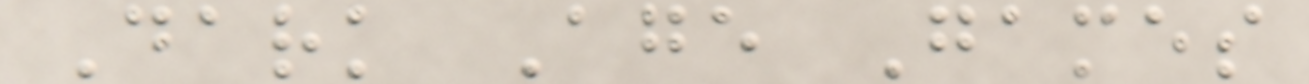Dark Age Games
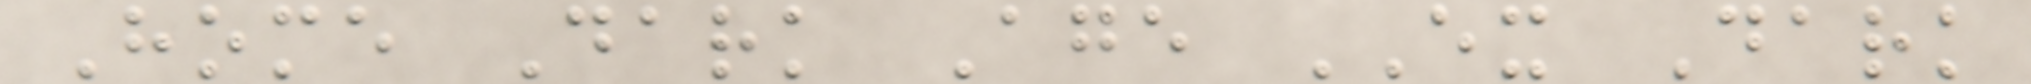Home Dark Age EX Dark
